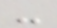-
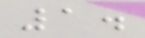1.
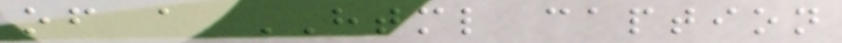of a HTML caption
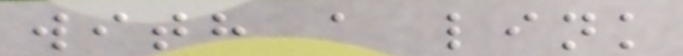with a link
